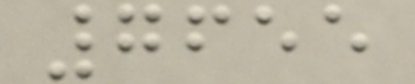7655
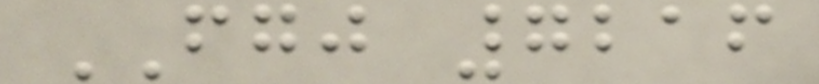FGJ 7216
